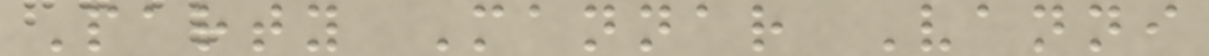Party Mannar Vanni
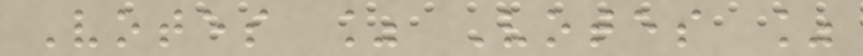Votes % Votes %
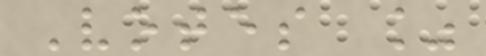Votes %
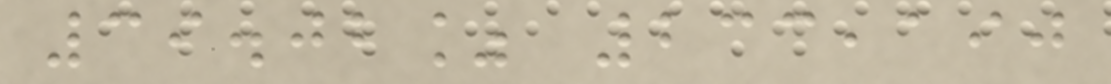39.02% 233,190
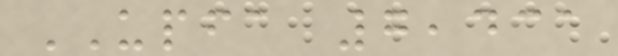UPFA 7,431
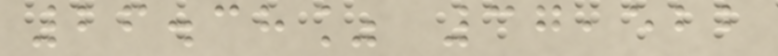26.38% 37,522
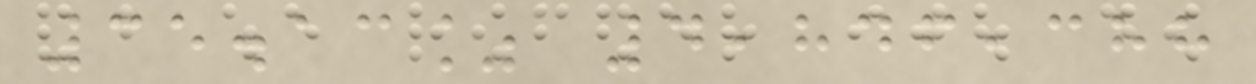35.13% 4,846,388
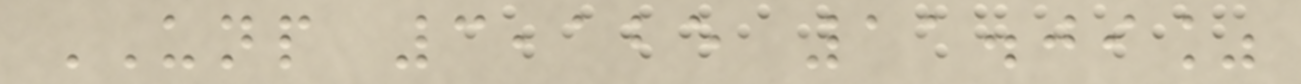UNP 3,125 11.09%
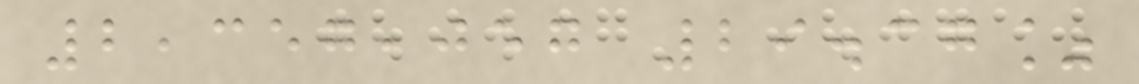2,357,057 29.37%
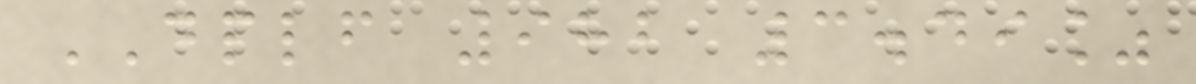DPLF 982 3.49%
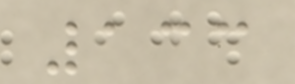133
